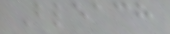Bleach
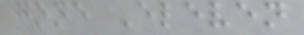gone Eleven
